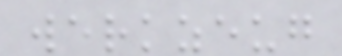werkzeug
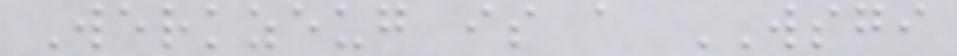Werkzeug is a WSGI
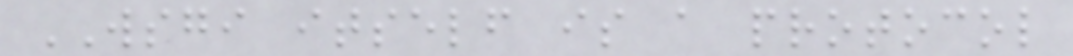WSGI itself is a protocol
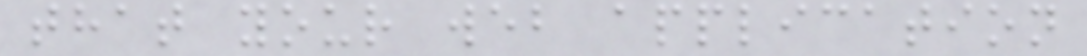that your web application
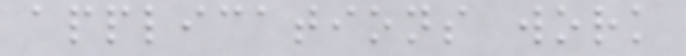applications work
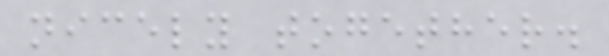nicely together.
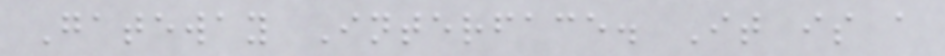Gateway Interface. It is a
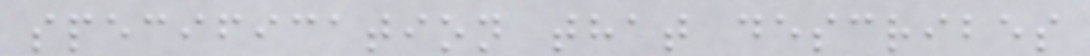specification that describes
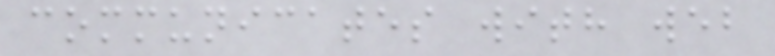communicates with web
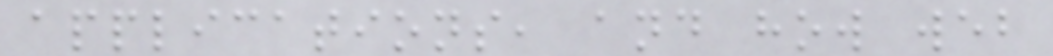applications, and how web
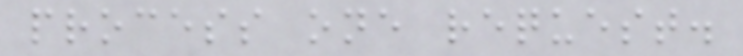process one request.
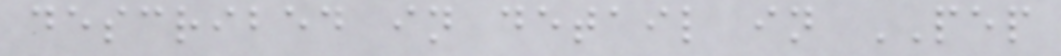described in detail in PEP
